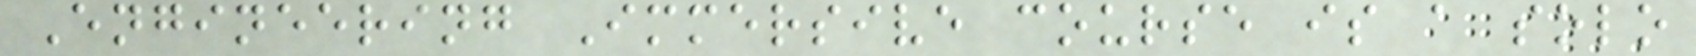Engineering Immersive course is a solo
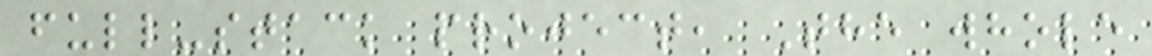full-stack project, The whole
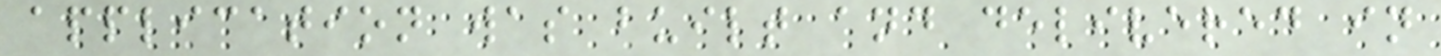application was built and delivered in
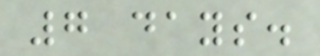7 days.
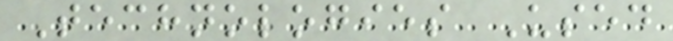Technologies Used
